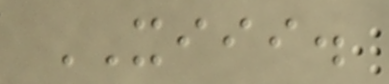XIII.
